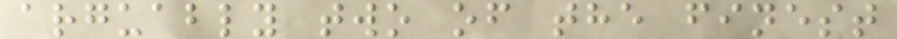arguably two of the finest
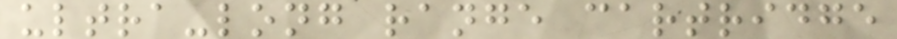ultra-long range cartridge
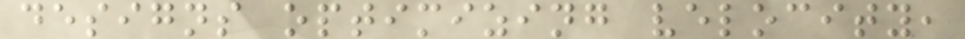designs optimizing velocity,
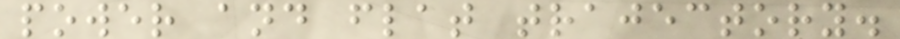power and flat trajectory.
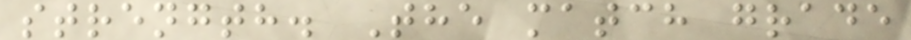strength. The match grade
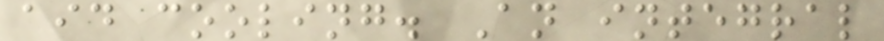aid cooling. An integral
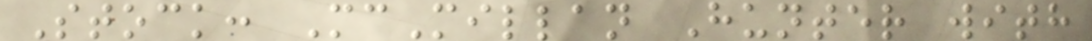Stock: McMillan Hunter with
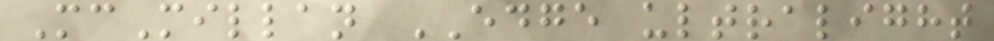McMillan EDGE ultralight
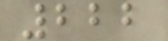222
